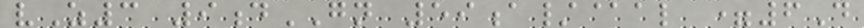vZ3 9dGN 59a/@al =6D
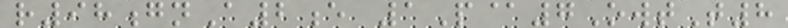r98gnA2e 1P@7OwtT8
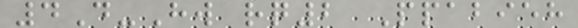4D-Hw rq2 Ppabieh
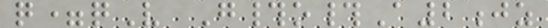q=qV G#o#A2jz
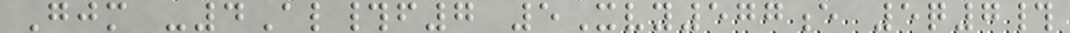Gjm -4Al#f7 5Xvy577e 5q7#
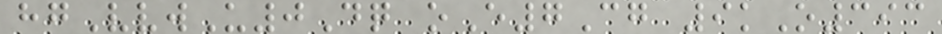hgVvwU0Dq oE7Cg 9kO393
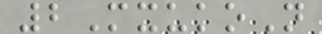2MxukoN
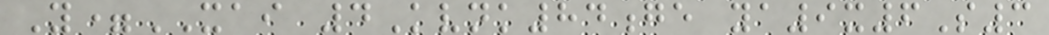Y=XAI 4Kvnk84ge ya9x6S3
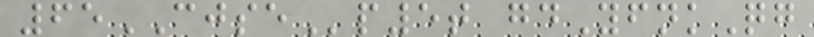65CJSEp5t gdYfnkQg
